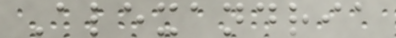Alexandria
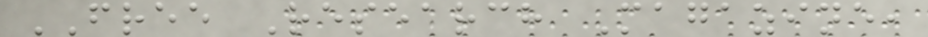FREE Research Magazine,
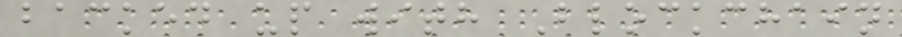backed up with Blockchain
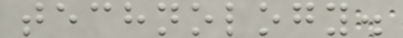technology.
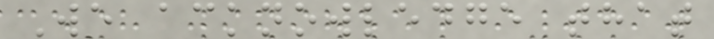We acknowledge that
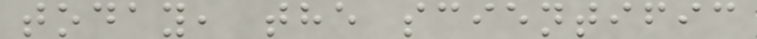today, the scientific
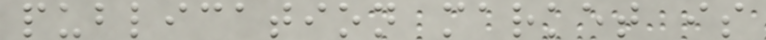publication market is
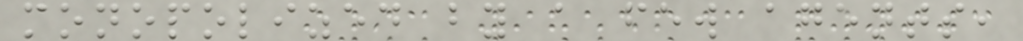monopolized by a few agents,
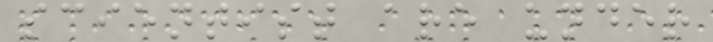scientist are under
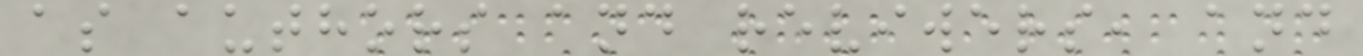as authors and reviwers, and
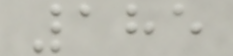185
